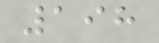198
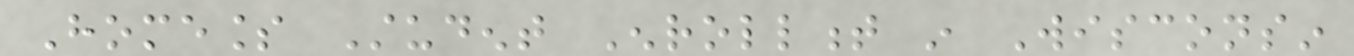Homeless Student Enrollment in Wisconsin
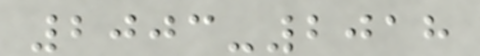2003-2018
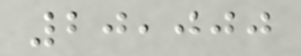20,000
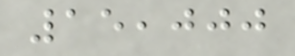15,000
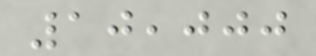10,000
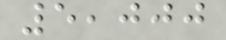5,000
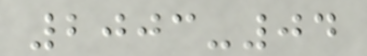2003-04
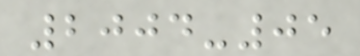2004-05
